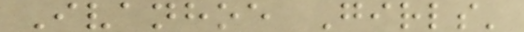Ivanhoe Girls'
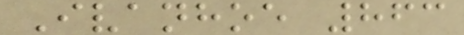Ivanhoe 863
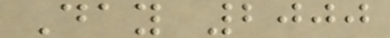Day 2000
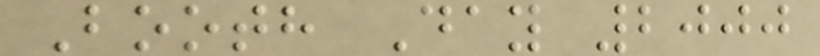Booth Day 2000
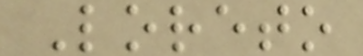Loreto
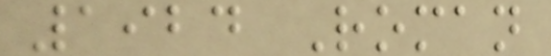1924 Roman
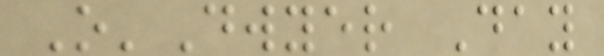O'Dwyer Day
